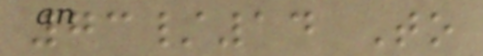73/14 To
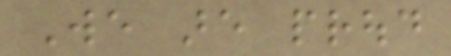We are proud
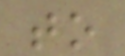to
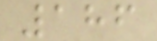186
